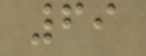69
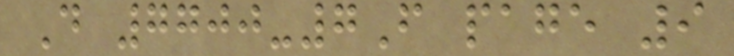D 7700-7F page 9
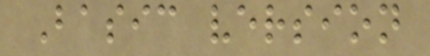Basic version
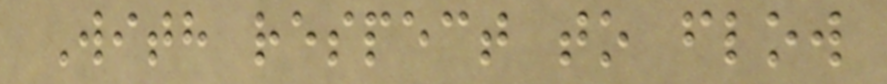With respect to flow
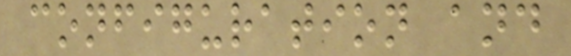configuration and
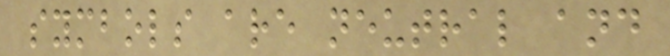symbols are neutral and
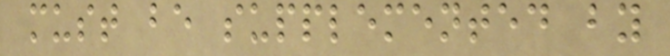must be supplemented by
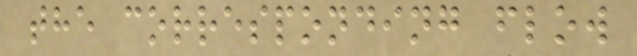the corresponding flow
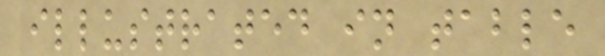illustrated in table
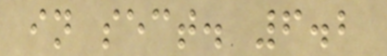in sect. 6.2
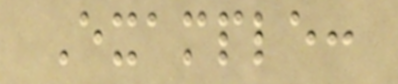Example:
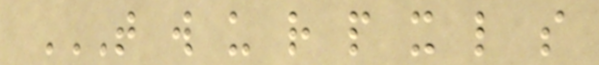T W U R P X L S
